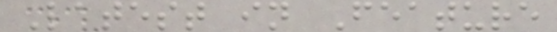Latest in Feature
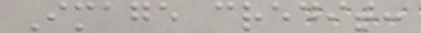Image credit:
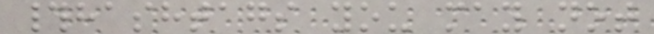#hashtags you may not
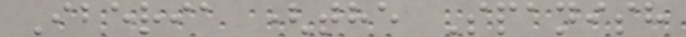Iberia (the Spanish
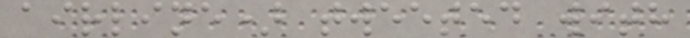airline) tweeted with
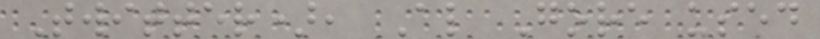Twitter), Al Gore used
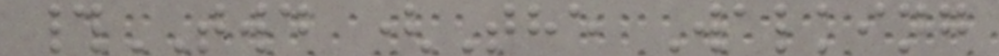#TWD (The Walking
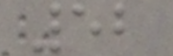52
